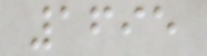1695
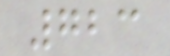723
